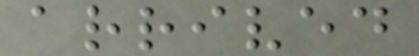arrived
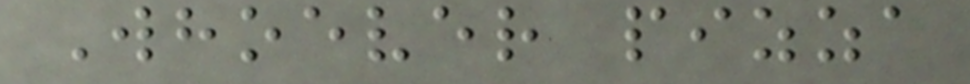Whoever pizza
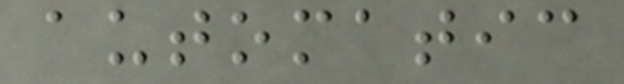automatic
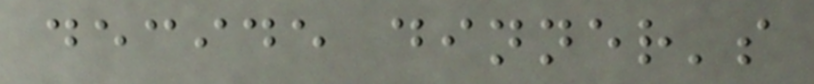decide dinner's
